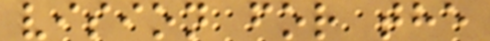vision for the
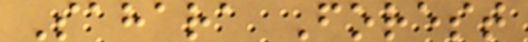Sahara Forest
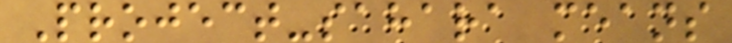Project-sahara means
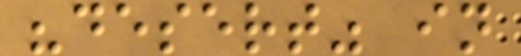"desert" in
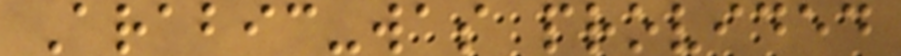Arabic-was provided
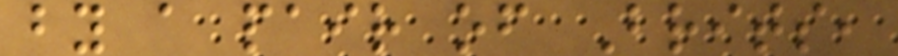by a pair of Brits,
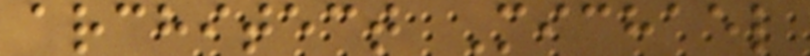architect Michael
